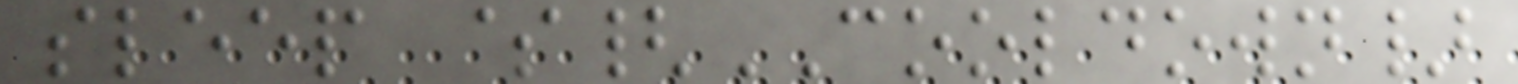sleep ${COOLDOWN}
